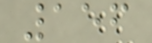156
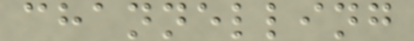channelling
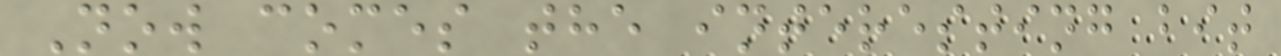Now comes the interesting bit
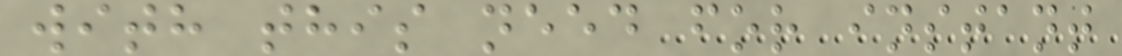with this need for instant
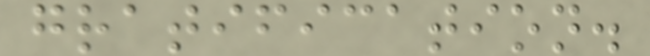gratification.
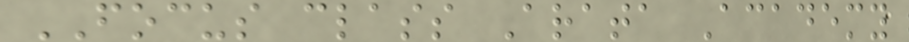FOCUS class Arata Academy
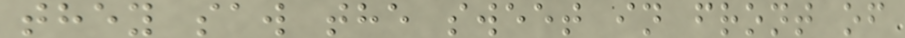they saw the sweet in front of
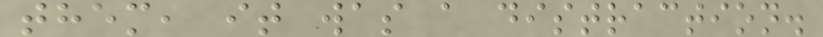them, it was a distraction.
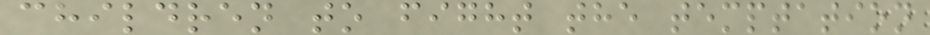children to fight the temptation
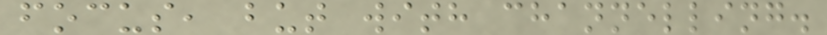focus, but with channelling.
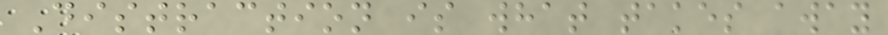Distraction is what takes away
